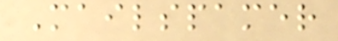Mailspamer
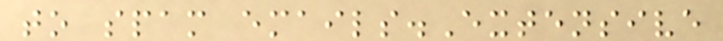to spam emails.Extensive
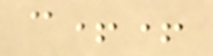c++
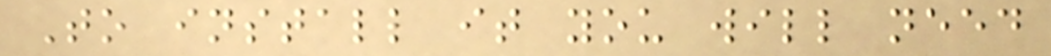To install it you will need
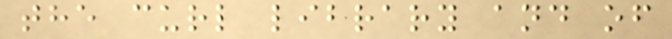the curl library and of
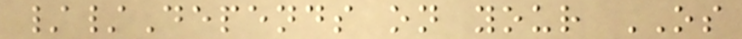//Depends on your OS
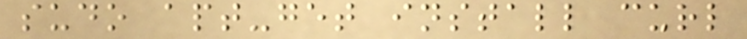sudo apt-get install curl
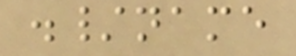./name
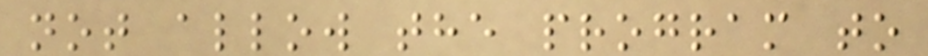not allow the program to
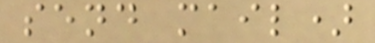send mail)
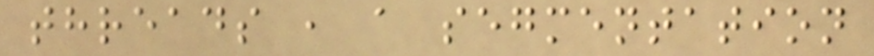threads , a segmentation
